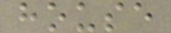house
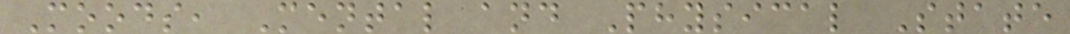Moods, Mental and Physical State
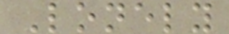Lonely
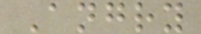Angry
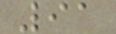91
